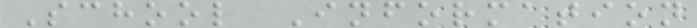School Information
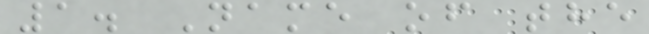1. Name of the
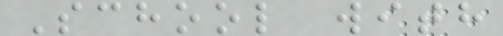School with
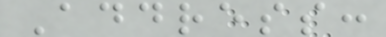Address:
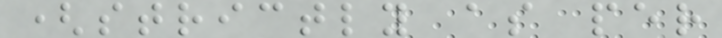(strictly as per
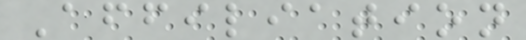Affiliation
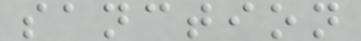sanction
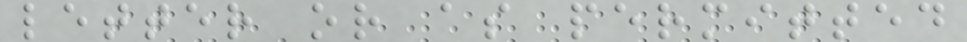letter or as permitted
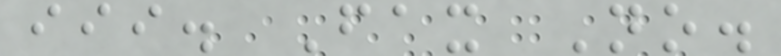iii. Fax No.
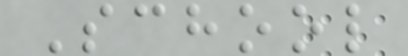School
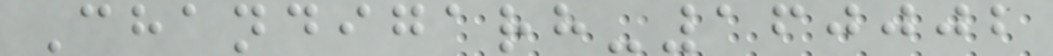Chandigarh-160002
